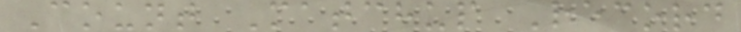Count Matchup Record
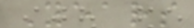Years
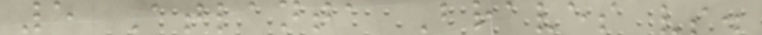5 Atlanta Braves vs.
